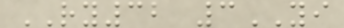RY32 3YI
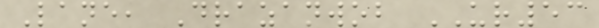Lane, Drazanwob UR53
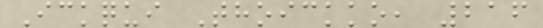Ickqui Thoickko, 216
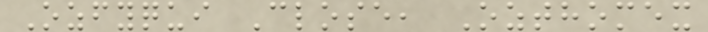Ozfyqui Close, Ozthomex
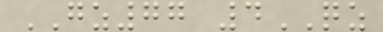GZ77 4QZ
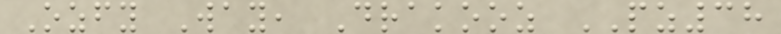Ozfy Way, Drakooz PZ38
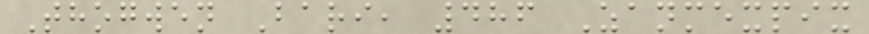Thogwen Bari, 486 Zanmexpix
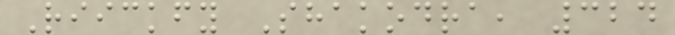Riickfy Shakodra, 324
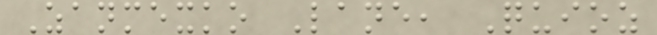Zanmexko Lane, Quioz
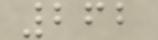262
